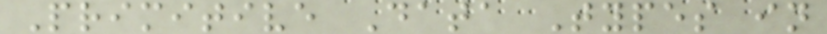Primitive Data Types in
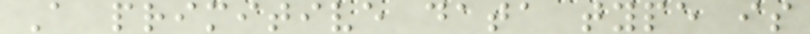A primitive data type is
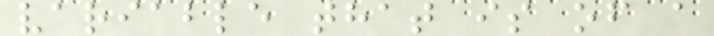variable that is of a
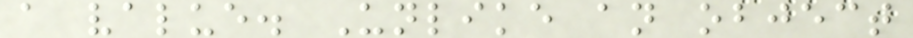a value. Unlike an object
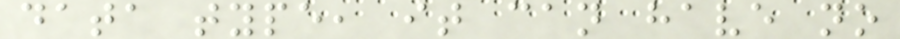data type, it can have no
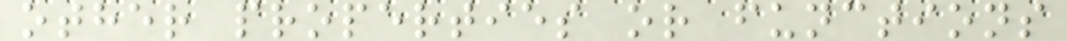other properties or functions
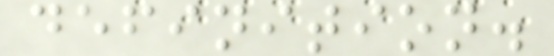definition.
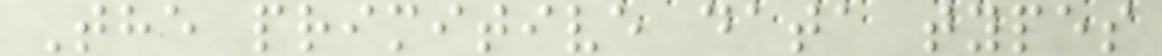The primitive data types
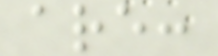are:
